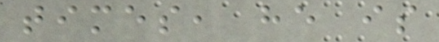times, he is
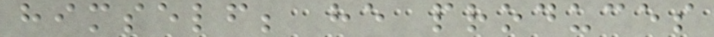himself; he produces
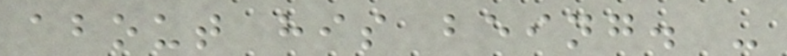about his being. -
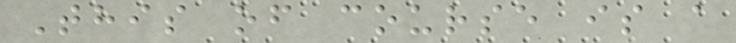This of course is a
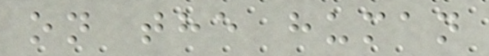on the human
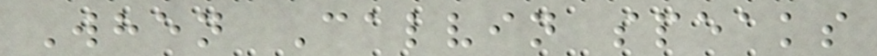When Calvin speaks
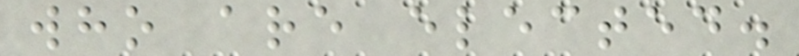who are elected.
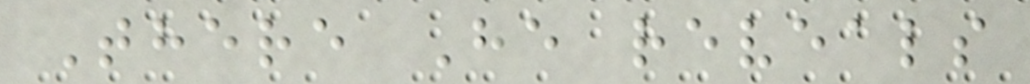There He reveals
